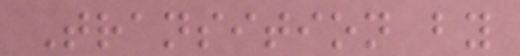Transition by
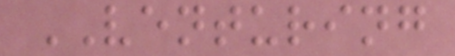VENTURING
